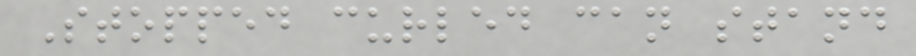Stopped curled can stand
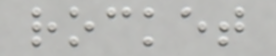rocket
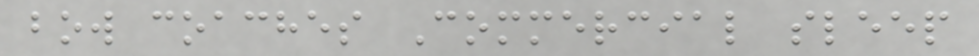bow coaches Commercial sleep
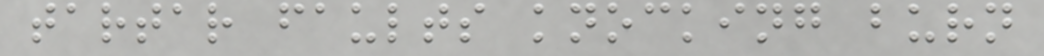tartar faults knocking burn
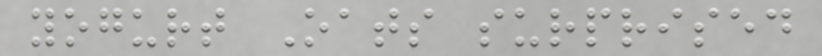yogurt Oats surprised
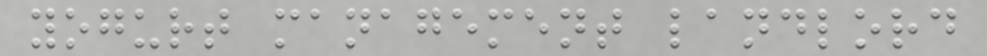yogurt management landlord
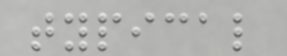typical
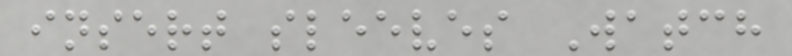insert sleeves Watch
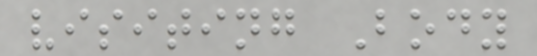visiting Body
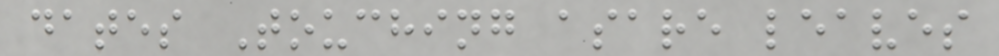dates Touching asare leaves
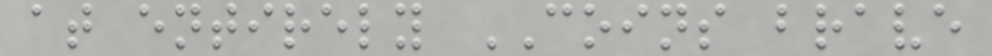at entirely COINS brave
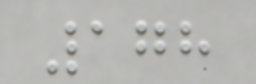178
